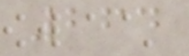264
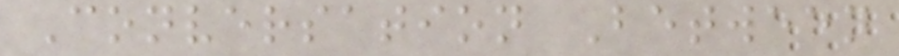Conversation Between
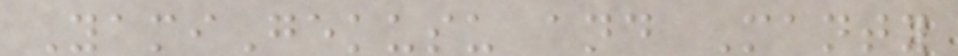YamiGekusu and Manty
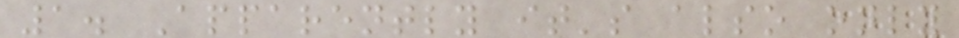1. Apparently it's also only
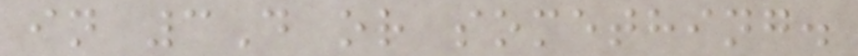in 3D or something.
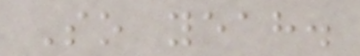So yeah.
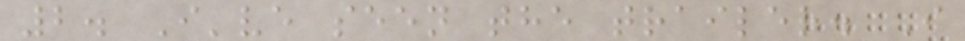2. I've seen the trailer. I
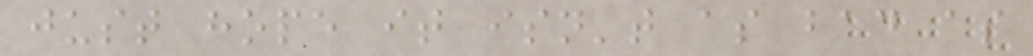just hope it isn't as bad as
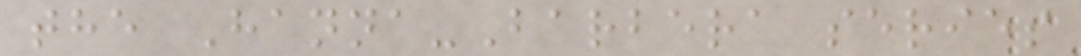the Hanna-Barbera series
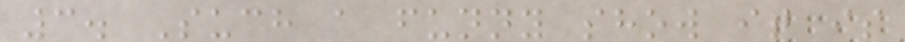3. Such a funny show it is
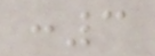:3
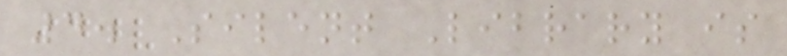4. Silent Library is
